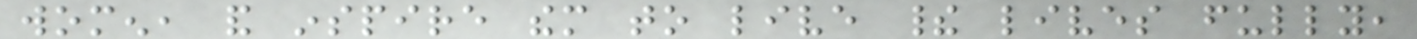women, and inspire them to live their lives fully,
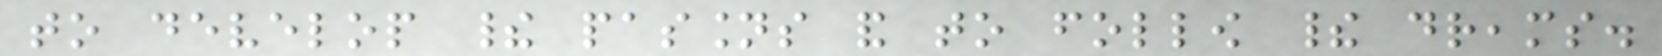to develop their passions and to follow their dreams.
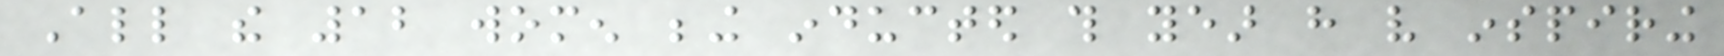All the 12 women being inducted this year have very inspiring
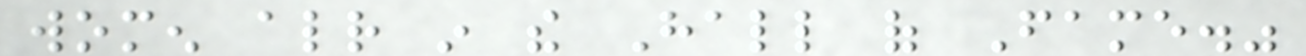women already in the Hall of Fame."
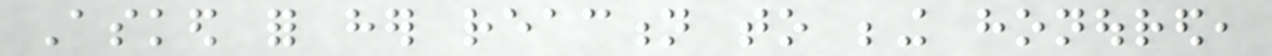Asked for her reaction to being honoured,
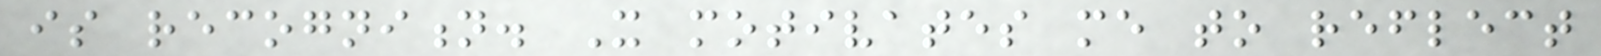is recognition. It motivates me to reflect
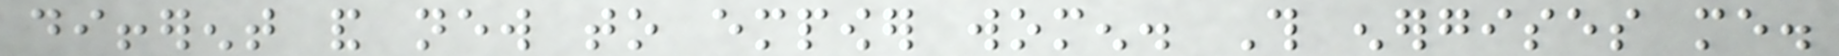different and new to empower women. This energises me.
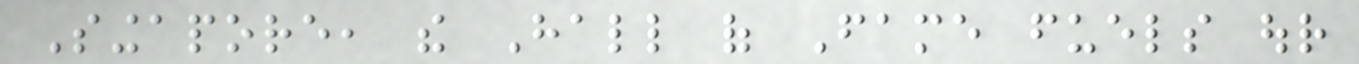Singapore, the Hall of Fame fuels our
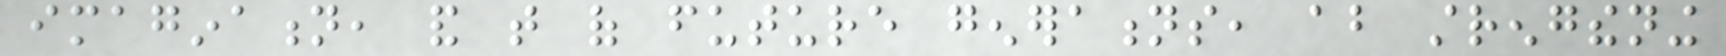imagination, and that of future generations, about strengthening
